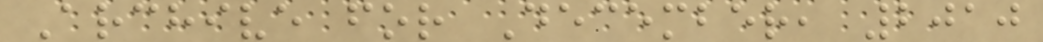Archive for December, 2010
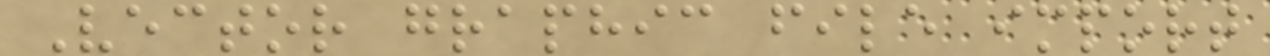Vector graphic file import
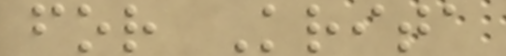for Krita
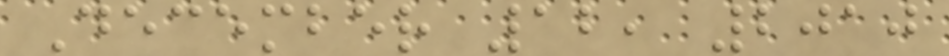December 12, 2010
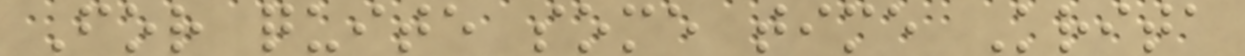For quite some time Krita
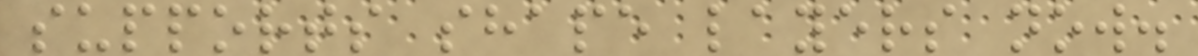supports shape layers now.
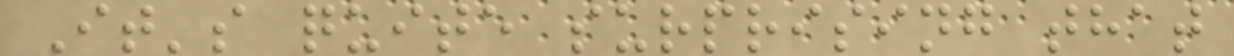It's quite surprising that
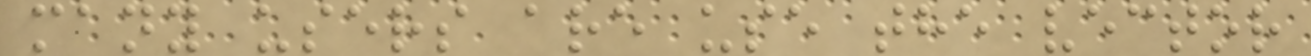many users are use the vector
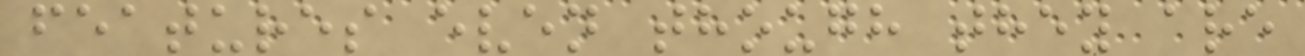features even though they are
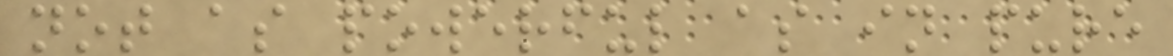not as powerful as in pure
